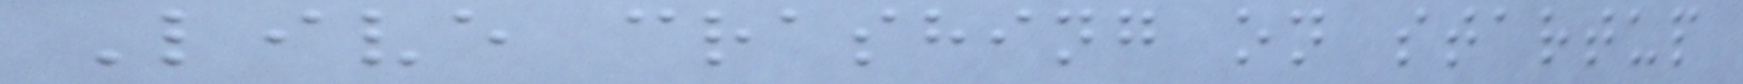Live crashing on startup
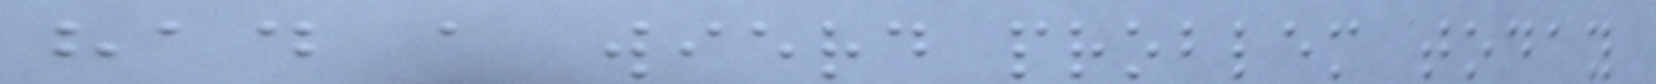had a wierd problem today
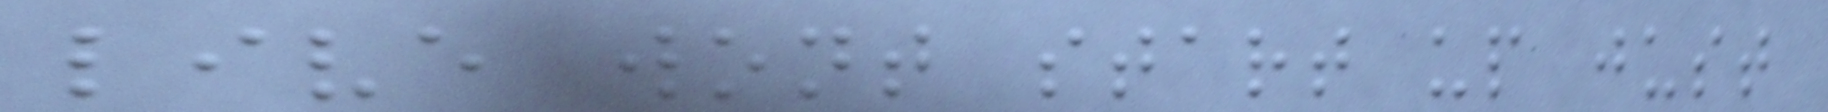live wont start up just
